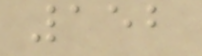152
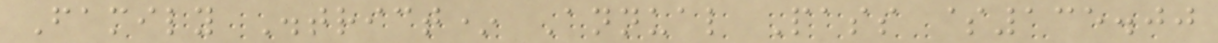Family District* Annual Pass $135.00
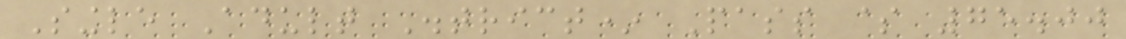Single Adult District* Pass $ 75.00
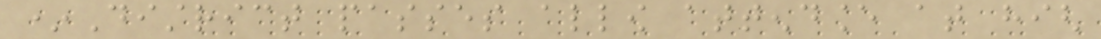*District passes allow attendance at high
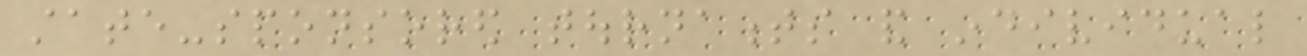state-sponsored tournaments and individual
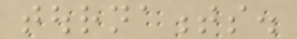tournaments.
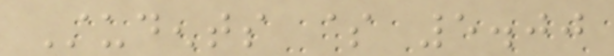Students $ 5.00
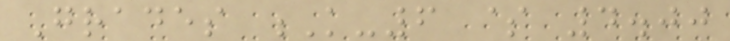Grades K-6 $ 4.00
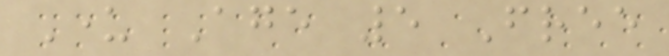Under Age 5 Free
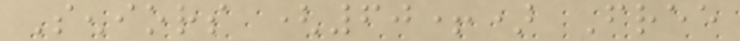Seniors (60+) Free
